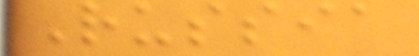Russia
